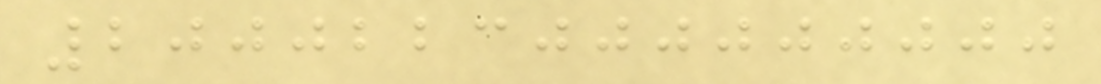2000223000000000
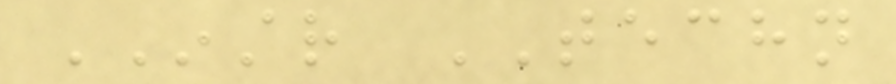INSTR TECHN
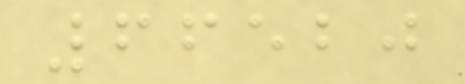66520
